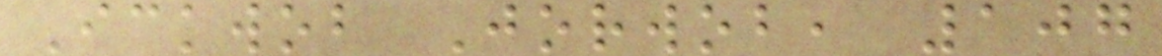Ickwob Jorwob, 107
